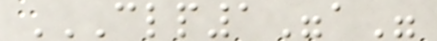CLP1"A"
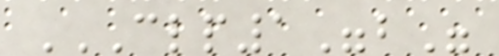CLP1"B"
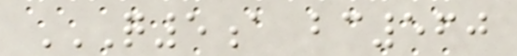Q5A BC560
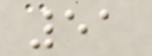51
